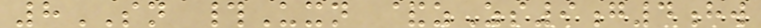8SN #Uxn &zZs9g4hw
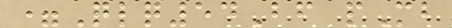=Qlq54Bf pMb
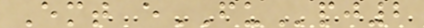Emt eFUpj2
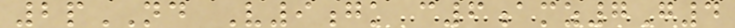2pND V9gk c6amz7G4
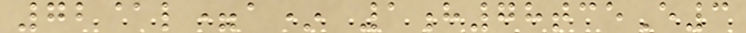72@l=a* 1h78tceE3
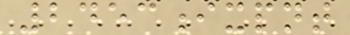2453ixpnt
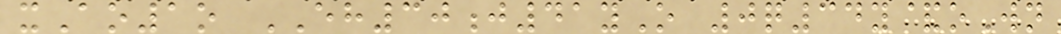xAo1o EH30j41yO 0q34y&oWn
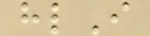hlI
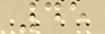45
